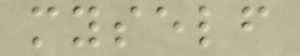myself
